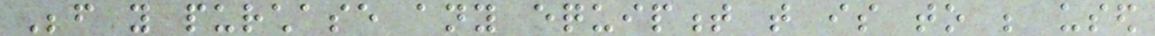Before you purchase any equipment that is to be used
